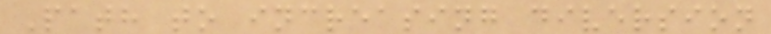Path to increasing diversion
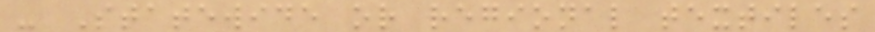- Statewide or regional textiles
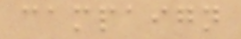campaign
